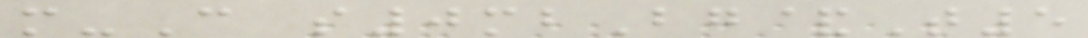m-C s0mbBg&T5
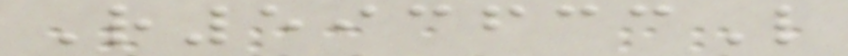R593633L
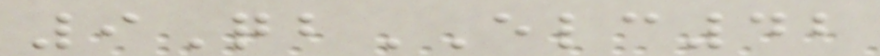9QbELC42
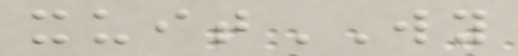xuitWY
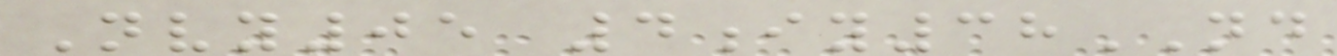Nvy05 4iy38ND
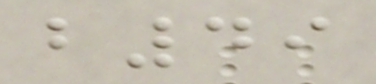b49
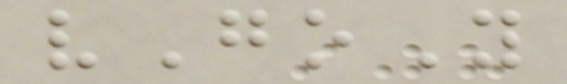vGoY
